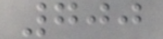700
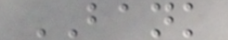BANK
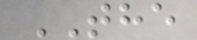THE
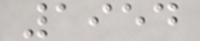1954
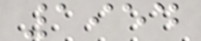1954
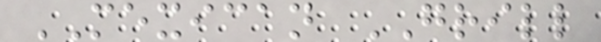MEXICAN GRILL
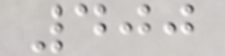400
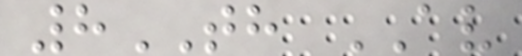8TH AV
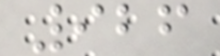926
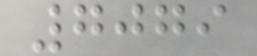7079
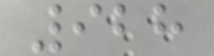928
